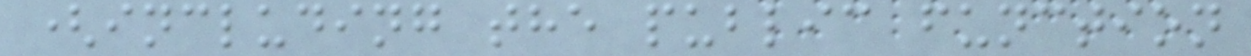(including the public function
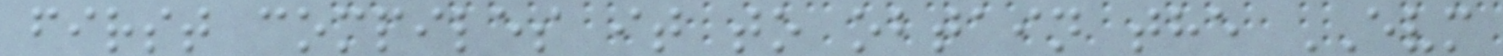first compiles it to obtain the EVM
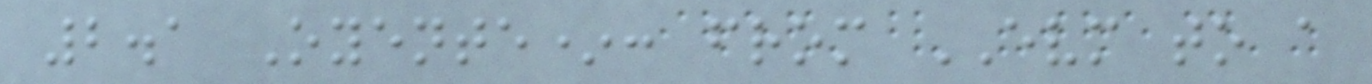2.1 Oyente*: from EVM to a
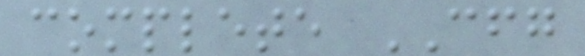complete CFG
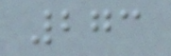273
